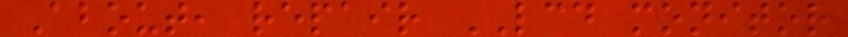About, repair LCD monitor
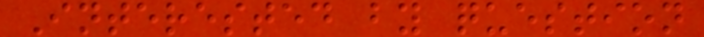Interested by question
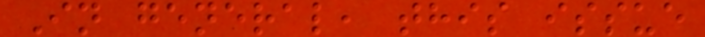In general, this issue
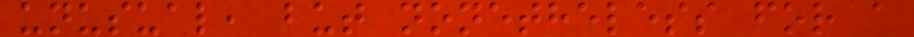unusual, but nonetheless for a
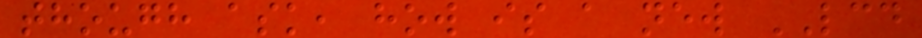though ask, how is a new LCD
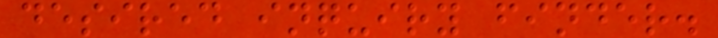desired inquiry finder.
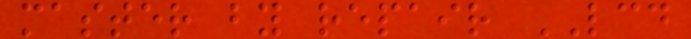master by repair LCD
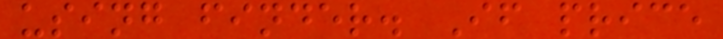using finder. If price
